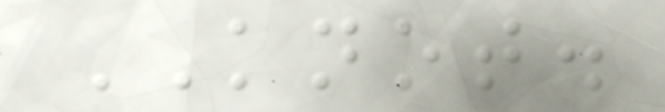KNOT.
